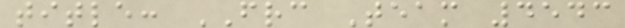title: FRC Team 4543
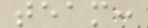team:
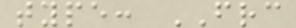type: FRC
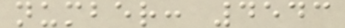number: 4543
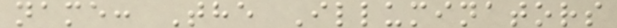name: The Illuminators
